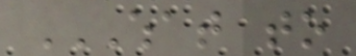WHAT TO
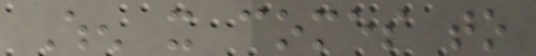When it comes to
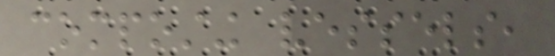composting vessels,
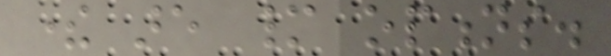there are many options.
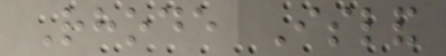Rhode Island
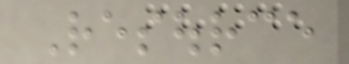Resource
